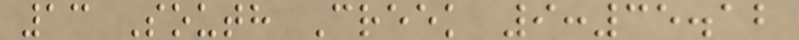13 South Creek 9:35.12
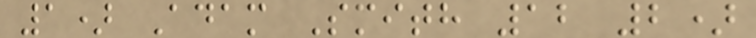1) Adam Smith 12 2)
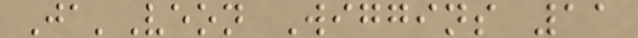Ja'Veon Wiggins 11
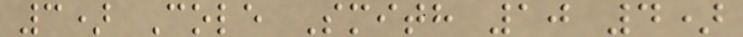3) Cole Smith 10 4)
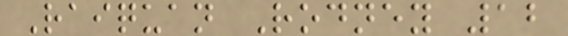Raiquan Rodney 12
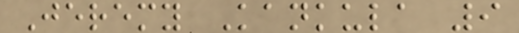Jeremy Kankula 9
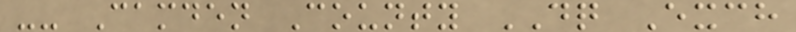-- Camden County DQ Exch
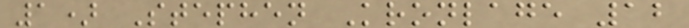1) Stephen Kronlage 12
